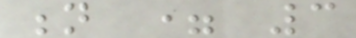n = 3
